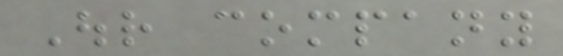Our company
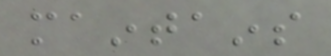maintains
